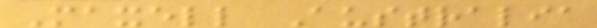Maxell Australia
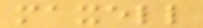maxell
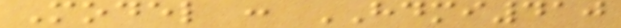Model : HDMI410
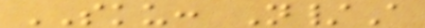SKU: N/A
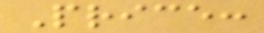Price:
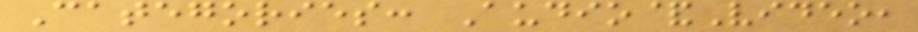Categories: Audio&Video,
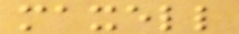maxell
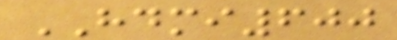HDMI600
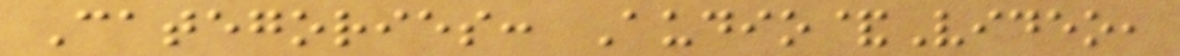Categories: Audio&Video,
